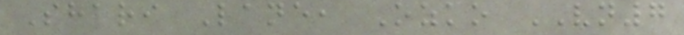Shari Lane, Ozko VN7
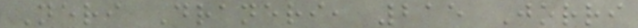Neri Draneri, 215 Jorri
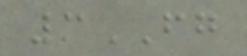3FG
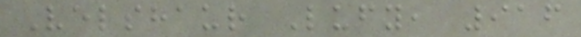Velshaur Lufy, 916
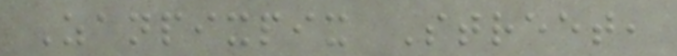Zanpixpix Street,
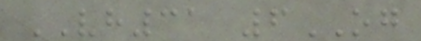VH31 6OG
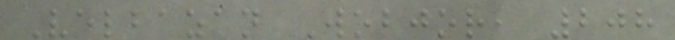Velbazan Wobjor, 208
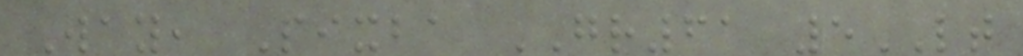Way, Pixba GR61 5LT
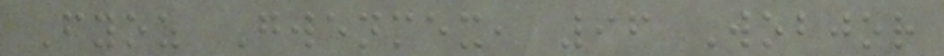Fyoz Gwenmex, 96 Wobjor
